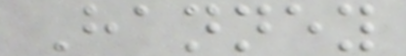Hanney
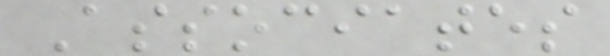Associates
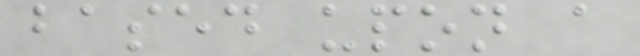based upon a
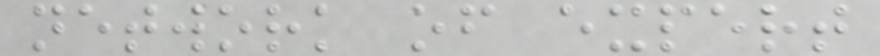network of expert
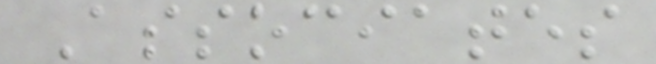Associates
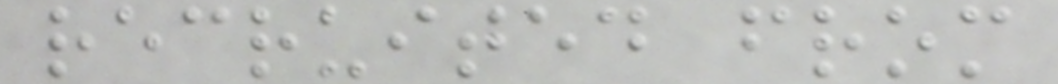recruited from
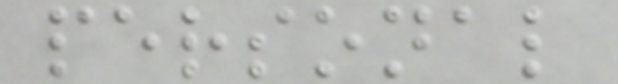personal
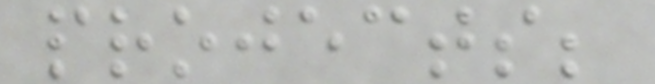projects;
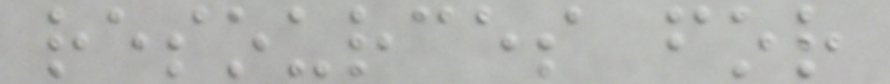resources for
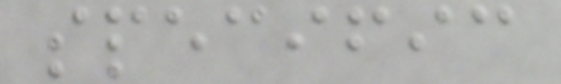specific
